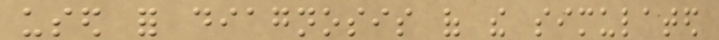used for diagnosis of the simulated
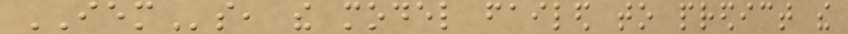IEMs, the model failed to predict the
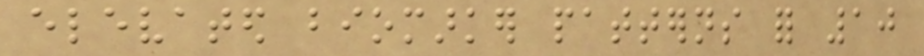elevated biomarker patterns for 10
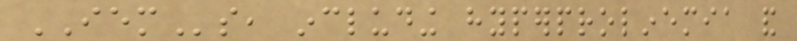IEMs, including hyperprolinemia and
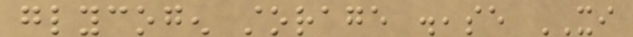glycogen storage disease XI
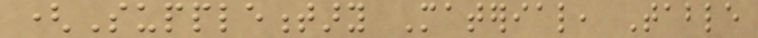(Supplementary Material, Table
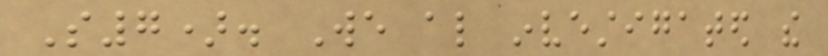S7). We also investigated the
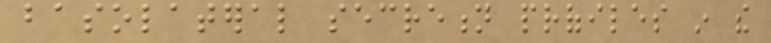basolateral secretion profiles in the
